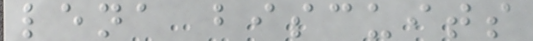lena biscuits
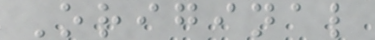Original
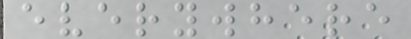everywhere
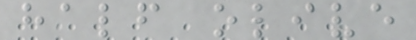half olive
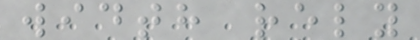width rely
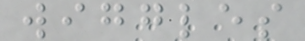wiggles
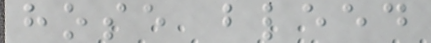hose bleed
